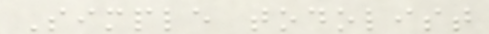Simple todolist
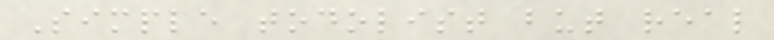Simple todolist but real
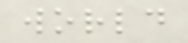world
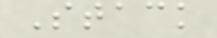Stack
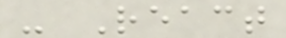- React
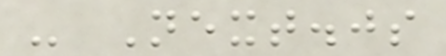- Next.js
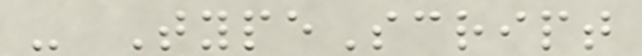- TypeScript
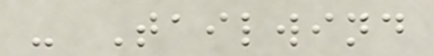- Tailwind
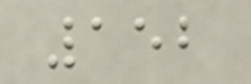152
